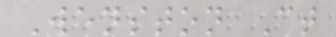Wenston Ct
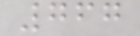767
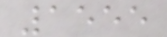1555
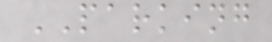PARKING
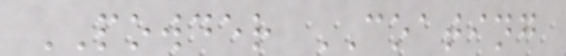POWDER COATING
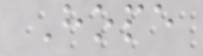Hope
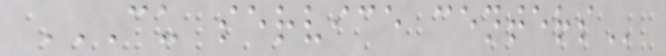CU SERVICE CENTERS
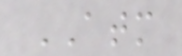ATM
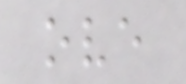ove
